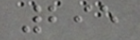295
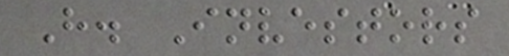H. Investors
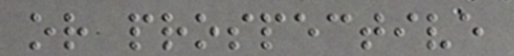or prospective
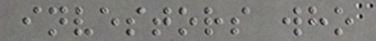investors who
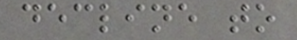decline to
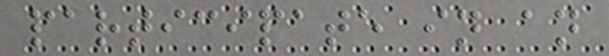participate in an
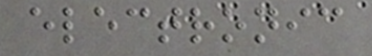electronic
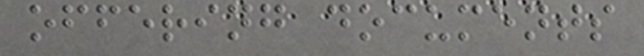offering documents
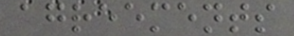agreements
